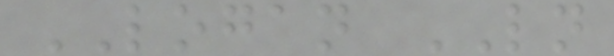LOGAN LN
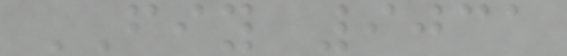FIY 9031
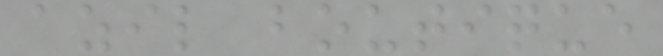azil boutique
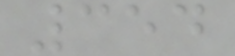354
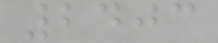2403
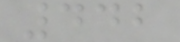442
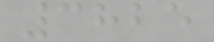3825
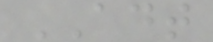ADT
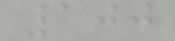100
